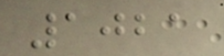1021
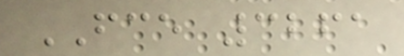FCE 3261
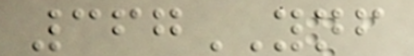367YNF
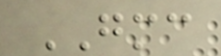GMC
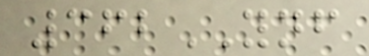362YNF
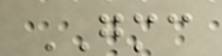GMC
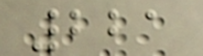221
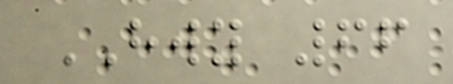HWY 66
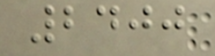2400
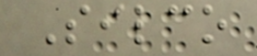Silco
